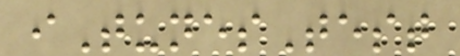iTunesTest
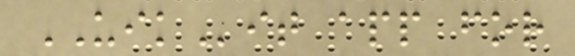UIKit app for
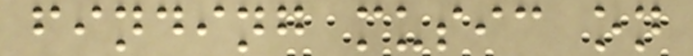finding music on
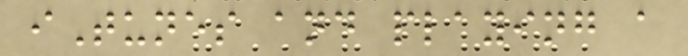iTunes and playing a
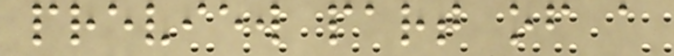preview part of a
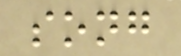song
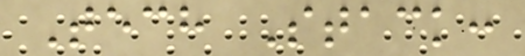Tech Stack:
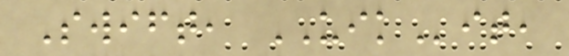Swift, UIKit,
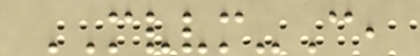MVVM-C,
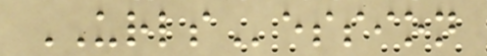URLSession
